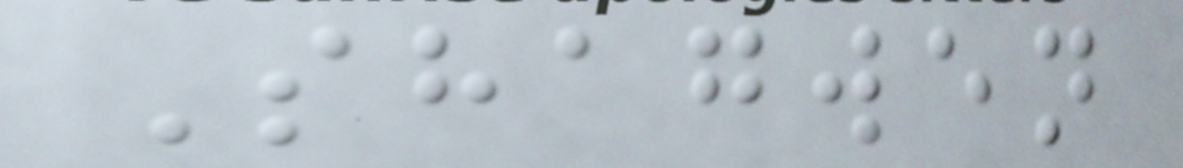Shagwen
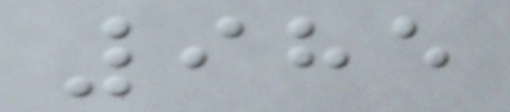985
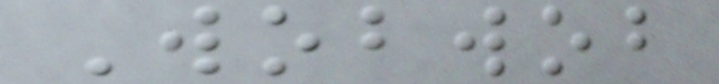Wobwob
